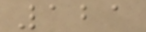121
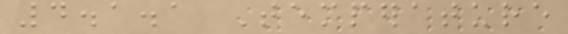4.1.1 Temperature
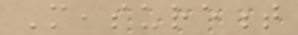Measurement
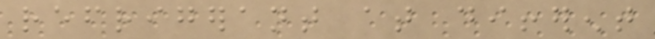refrigerant at different
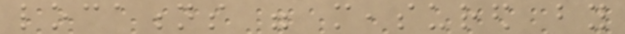locations were measured by
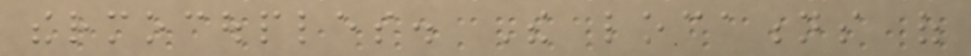thermocouples. The locations of
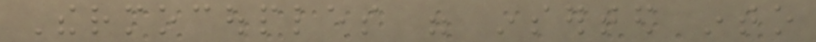Thermocouples were inserted into
